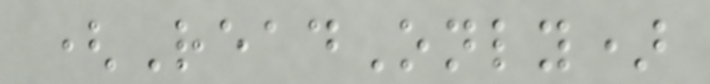(ReadOnly)
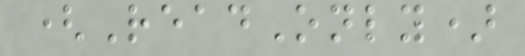(ReadOnly)
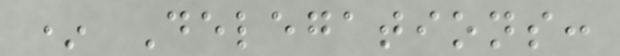* Delegations:
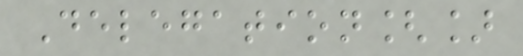Delegation[]
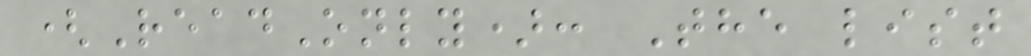(ReadOnly): The list
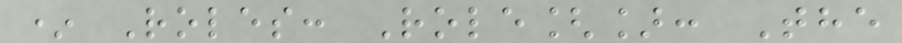* Roles: Role[]: The
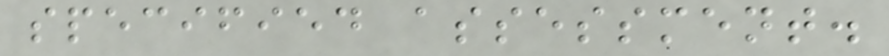specified assessment.
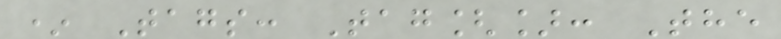* Tags: Tag[]: The
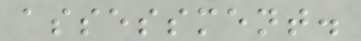assessment.
